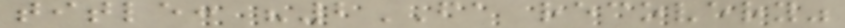title: "2FA recovery"
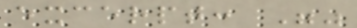excerpt: ""
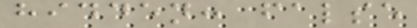hidden: false
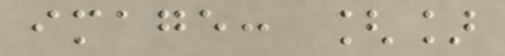image: []
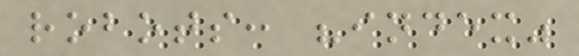robots: "index"
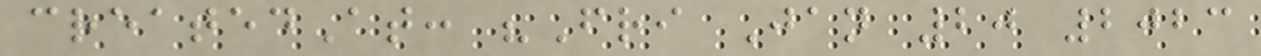createdAt: "Fri Jan 20 2023
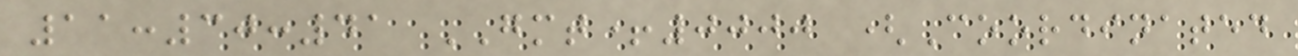11:30:41 GMT+0000 (Coordinated
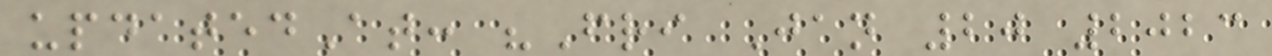updatedAt: "Fri Jan 20 2023
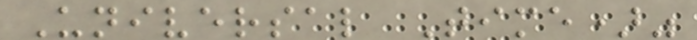Universal Time)"
